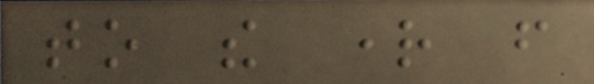to the right from
